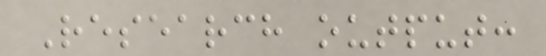Research output:
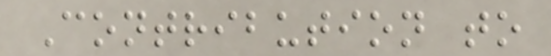Contribution to
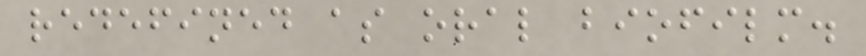redefined as oral biofilm.
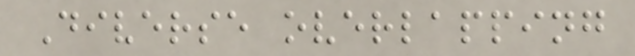Diverse overlapping
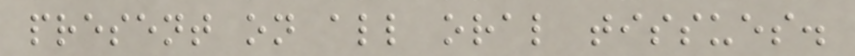present on all oral tissues.
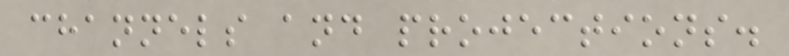channels and projections.
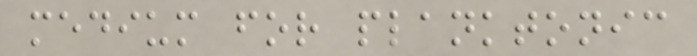medium for planktonic
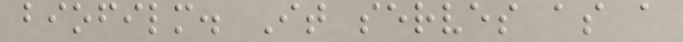biofilm. It serves as a
